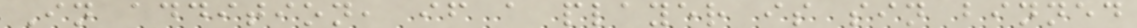In addition, if a player is sin binned
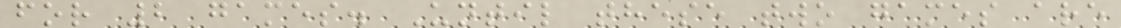for 2 games. Until these two games are
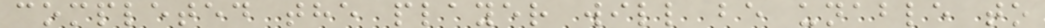completed the player will be unable to
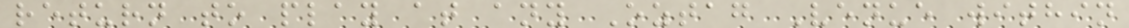return to play at any Oztag Venue within
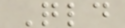Qld
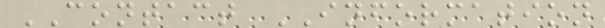CONTACT INFORMATION
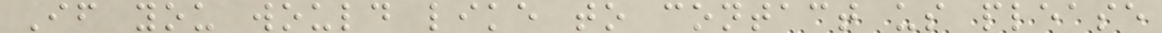If you would like to contact us please
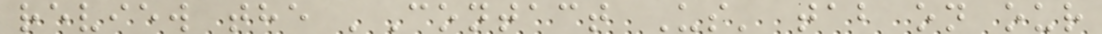review the 'Contact Us' tab on our
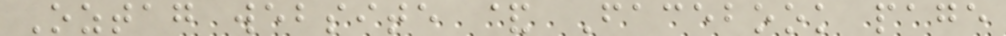Oztag website & Facebook page
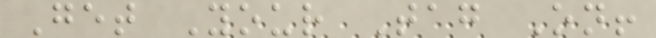Get Your Tag On!
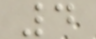4
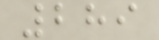289
